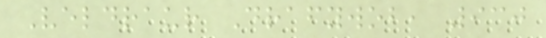Veldraur Drafywob, 930
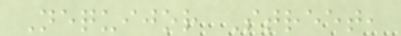Nequijor Street,
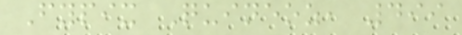Fypix Quineoz, 499
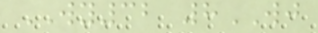WY32 8WJ
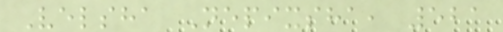Velsha Nepixsha, 521
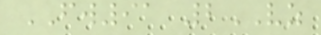FW91 2VZ
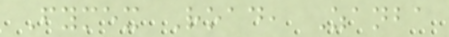Fymex Road, Zanba
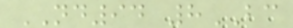ND94 8BC
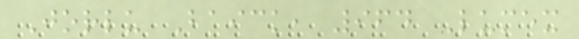Jorlu Baick, 964 Lumex
